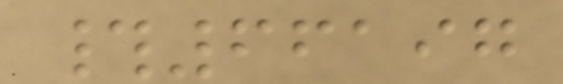#66197
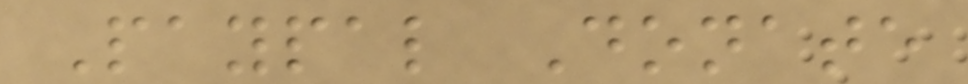Paypal Donate
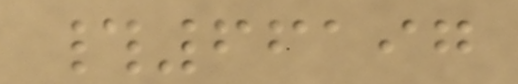#66197
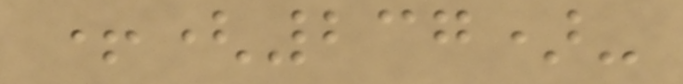+(237)-
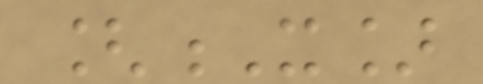[X]
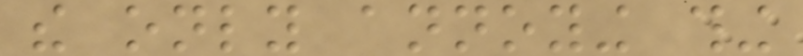the only annoying thing
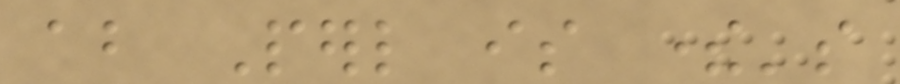about Perl is there's
